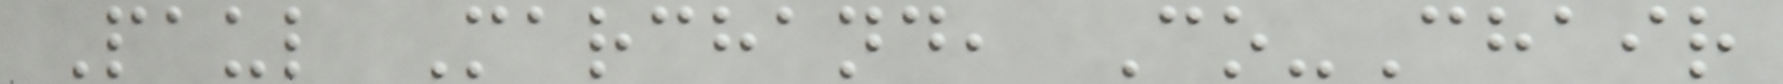Paul Marchand, Co-Chair
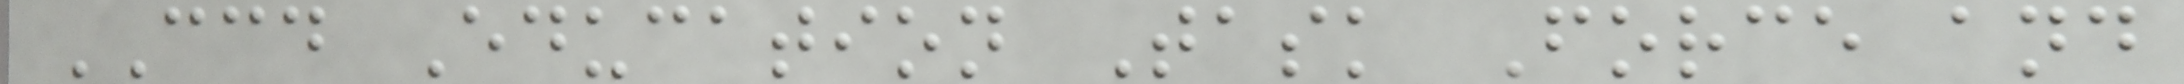CCD Education Task Force and
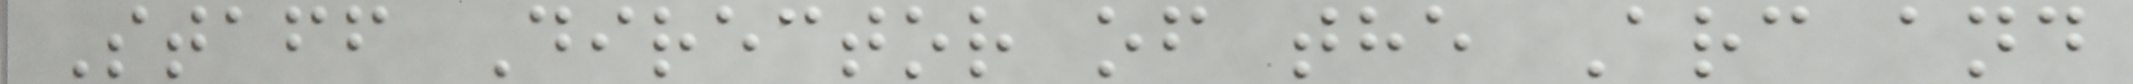Staff Director of the Arc and
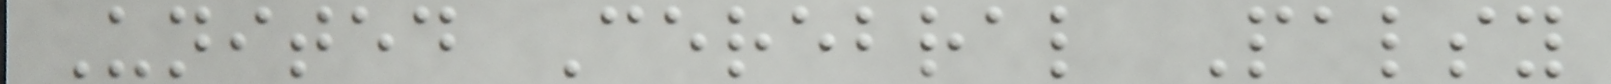United Cerebral Palsy
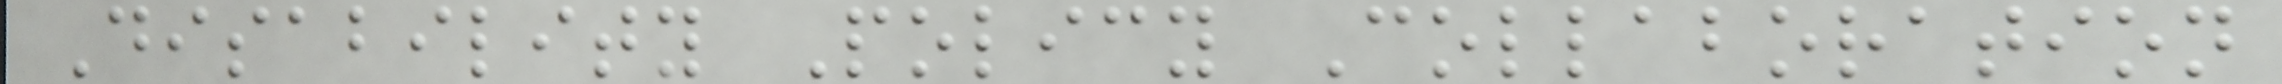Disability Policy Collaboration
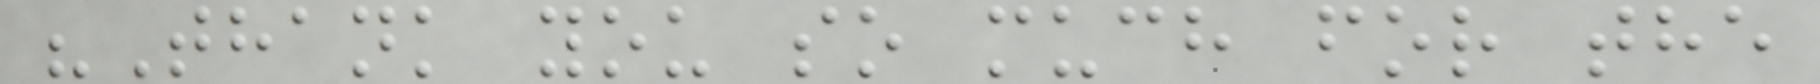"Thank you so much for the
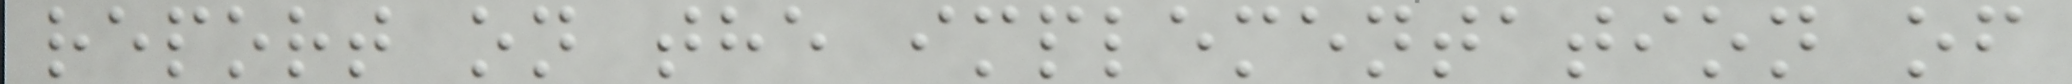report on the implementation of
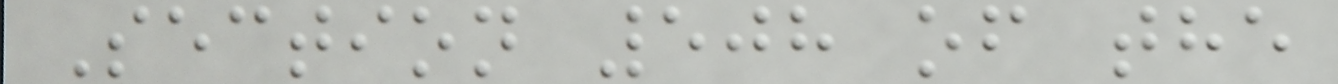Section 508 of the
